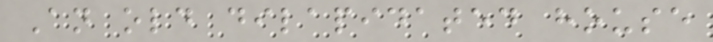An old dilapidated house
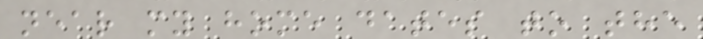near my home dates to the
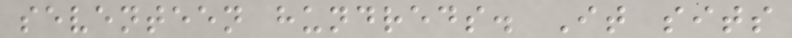seventeen hundreds. It sits
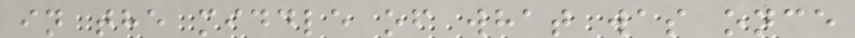in the middle of what was once
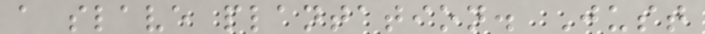a slave plantation. Just
